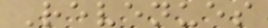Revenues
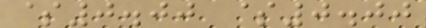$0.00 $0.00
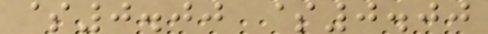$0.00 $0.00
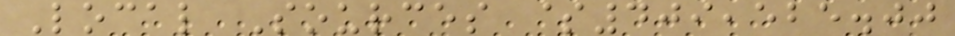Local Sources $409,525.00
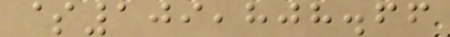$109,808.66
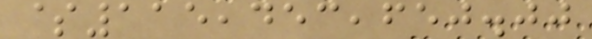$115,453,650.00
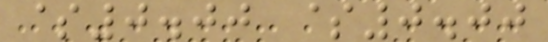$0.00 $0.00
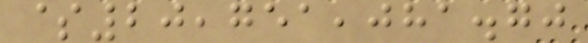$20,751,081.70
